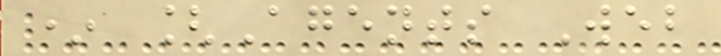* [Agents Web
